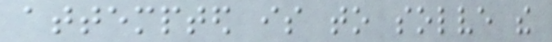attempted is to solve the
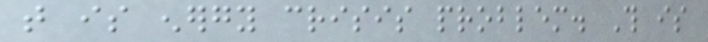that is energy crisis problem. This is
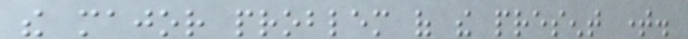the major problem of the present time.
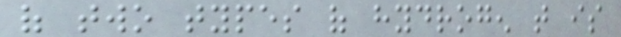of two types of hydrogen that is
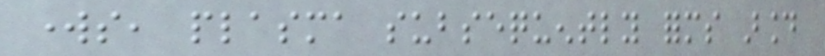works, plasma subsequently forms around
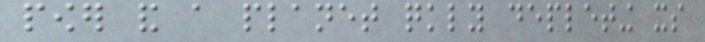power and a planet quickly depleting its
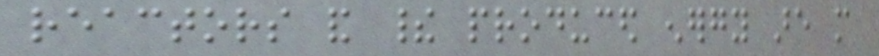reactors and their produced energy are more
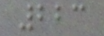223
